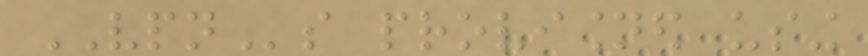VPNs provisioned using
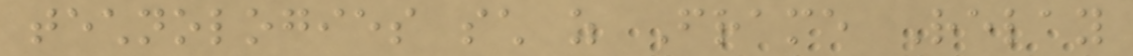technologies such as Frame Relay
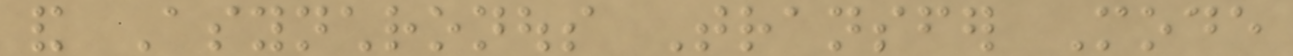and Asynchronous Transfer Mode
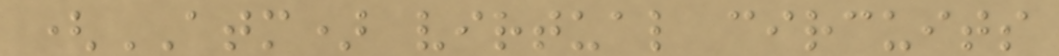(ATM) virtual circuits
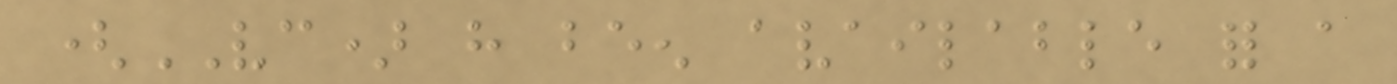(VC) have been available for a
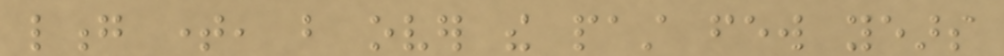long time, but over the past few years
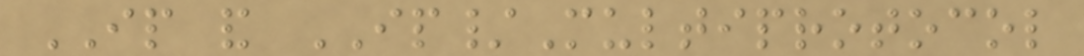IP and IP/Multiprotocol
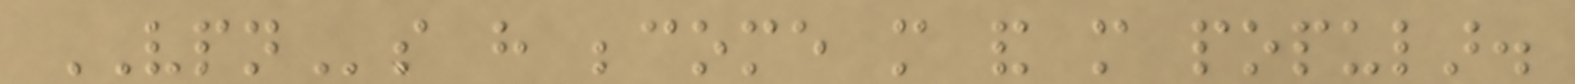VPNs have become more and more popular.
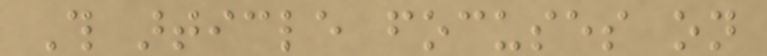This article focuses on
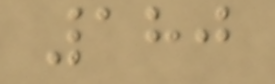180
